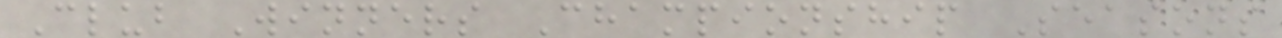Club Winners Championship Seasons
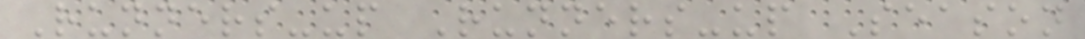Runners-up Runners-up Season
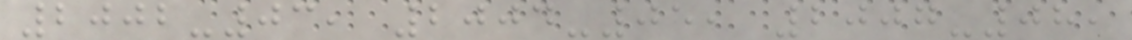2002-03, 2004-05, 2007-08,
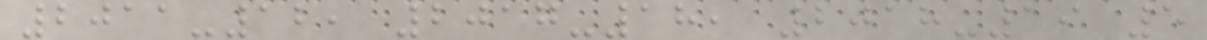2011-12, 2017-18, 2018-19 5
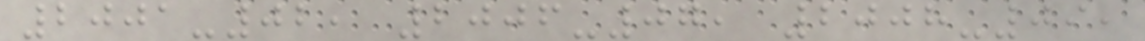2001-02, 2006-07, 2008-09,
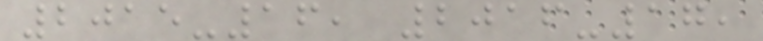2015-16, 2016-17,
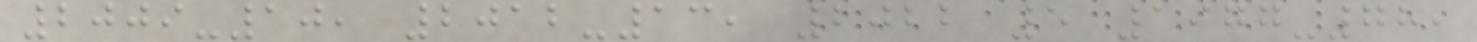2009-10, 2012-13, 2022 5 1977-78,
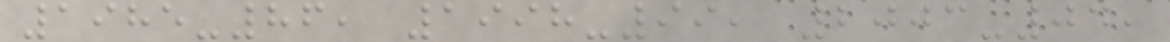1985-86, 1998-99, 2003-04,
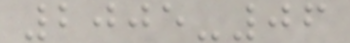2005-06
